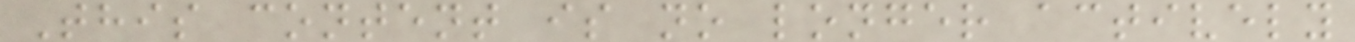This content is no longer actively
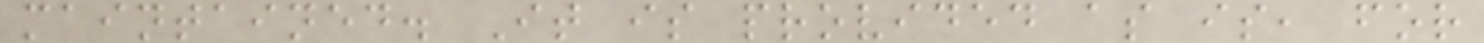maintained. It is provided as is, for
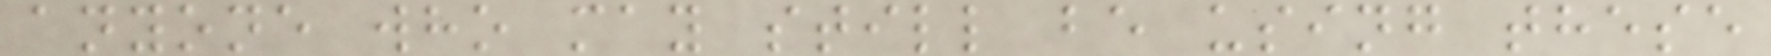anyone who may still be using these
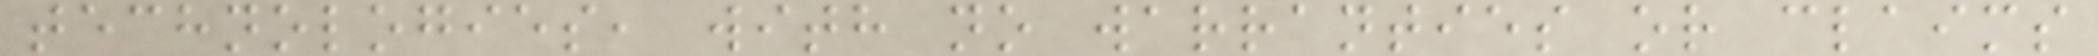technologies, with no warranties or claims
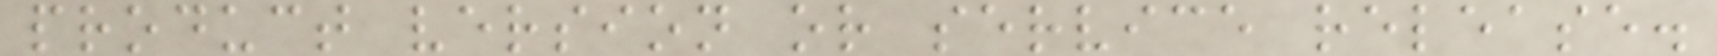product version or service release.
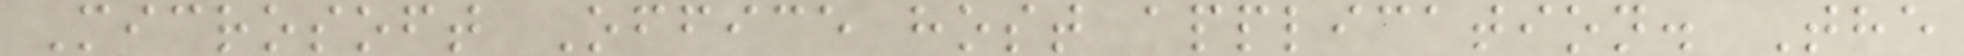Microsoft Office host application. The
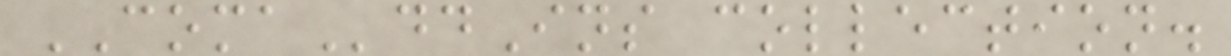COMAddIns collection.
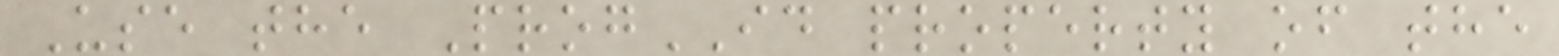Use the ProgID property of the
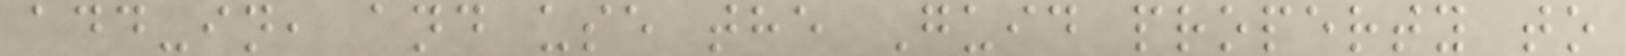add-in, and use the Guid property to
